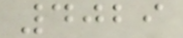4029
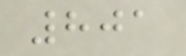801
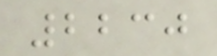2230
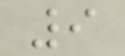9
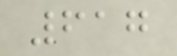617
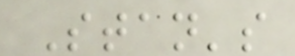Stan's
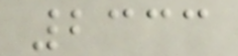2333
